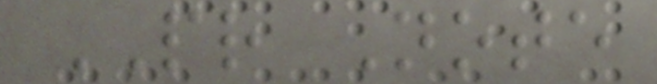PR Note
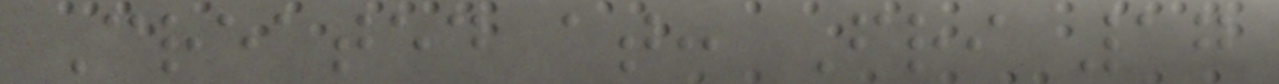Created at: Fri 17
